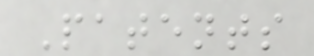Patents
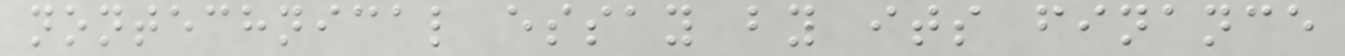nontechnical essay by its finance
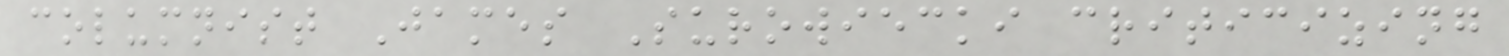columnist James Surowiecki criticizing
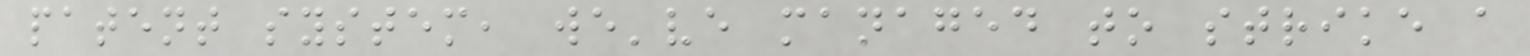patent system, we've managed to strike a
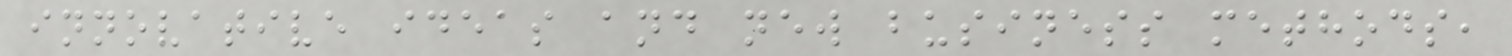innovative ideas and new business methods,
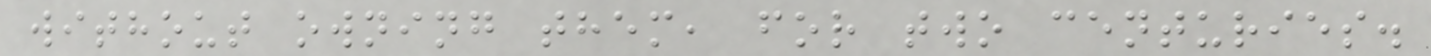without owning them, for two centuries.
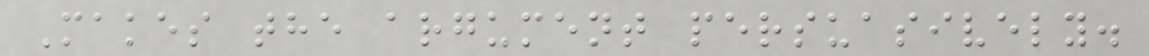Makes the argument persuasively.
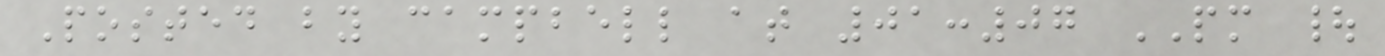Posted by campbell at 01:07 PM |
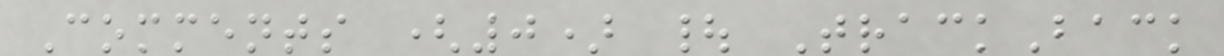Comments (0) | TrackBack
